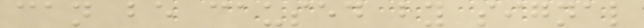can be caused by signal
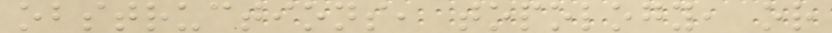obstructions, topology, or
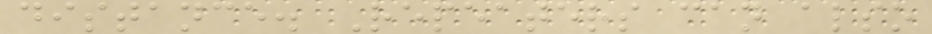distance. Repeaters can also
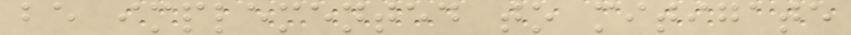be implemented to mitigate
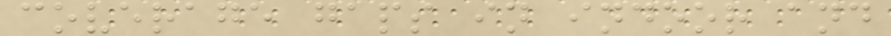coverage gaps in indoor and
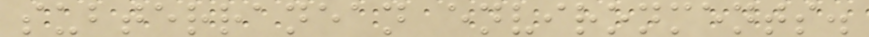subterranean environments.
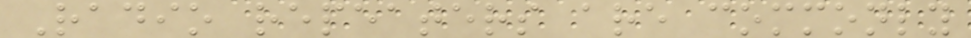Radio repeaters are commonly
